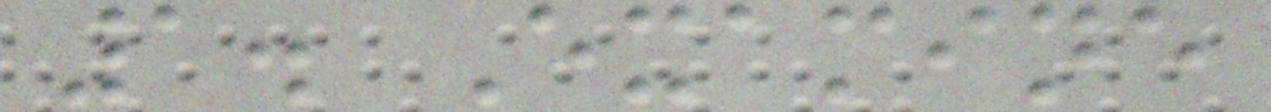1. Examine
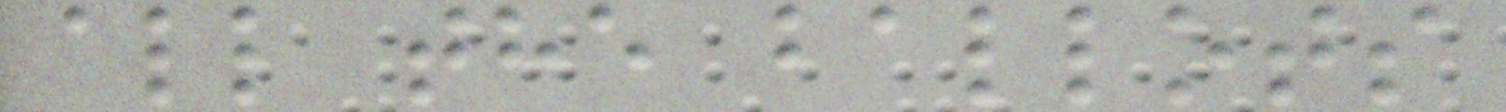all the ballots
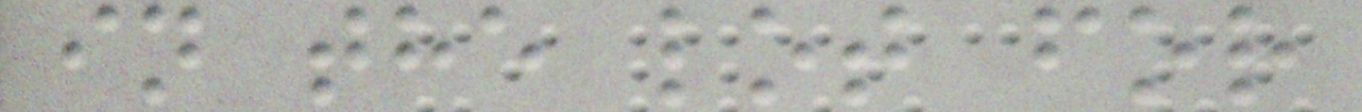in the lot for
